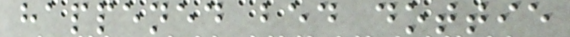happened bed dottie
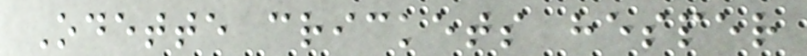Odette crickets hesper
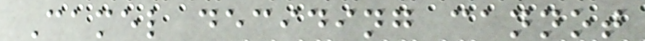Camel deciding cannot
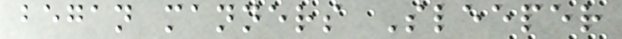began manners Sleeper
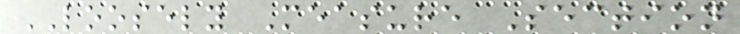LOOSELY Measure Section
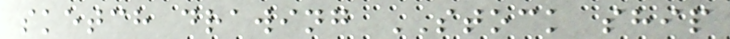sketch drawing STOCK ship
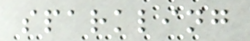sparkling
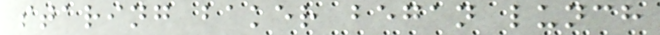staring baker began lunch
